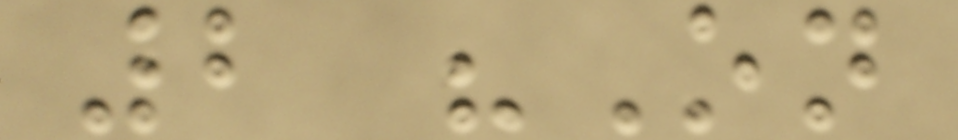2 "On
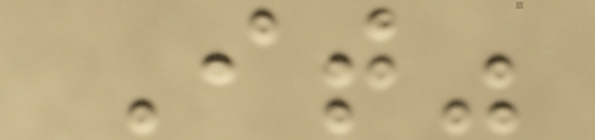It"
